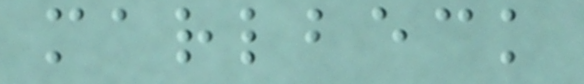marlbeck
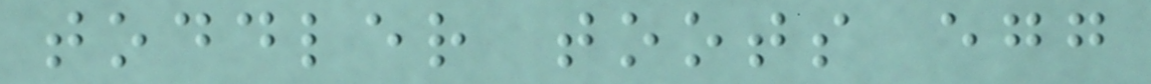toddler toots egg
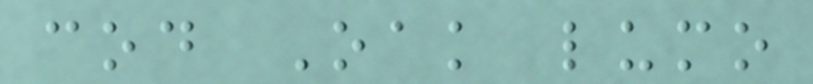cod Oak lumo
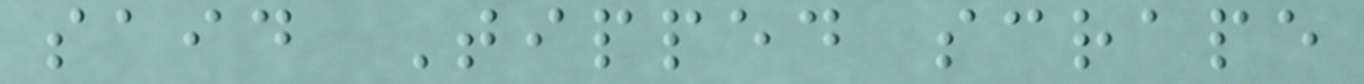said Tipped scrape
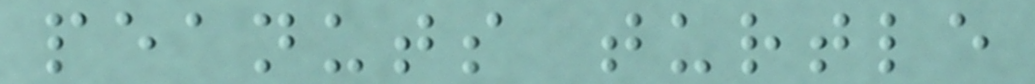peanuts turtle
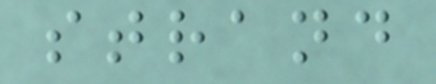strand
